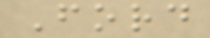Ford
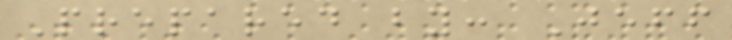Prepared by: Jeff
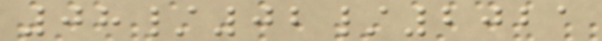08/02/2021
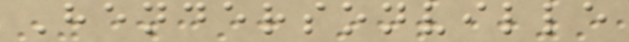Hendersonville
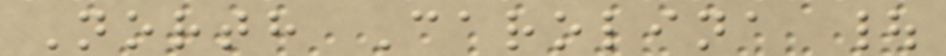North Carolina |
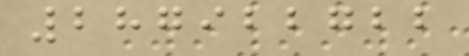287922722
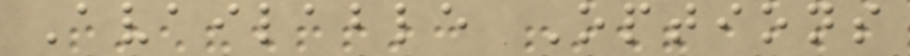Available Options
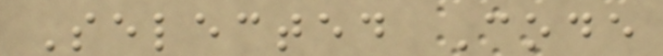Selected Code
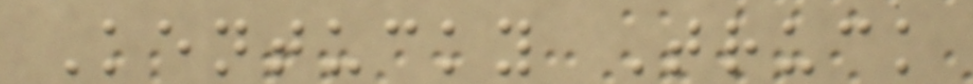Kentucky Truck
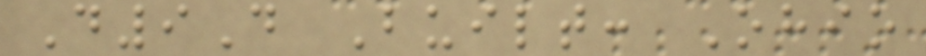D9D Built: Ohio
